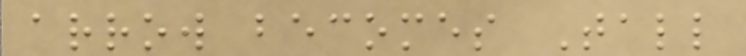arrow becomes Tall
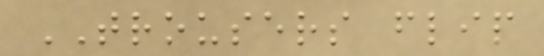TROUSERS flip
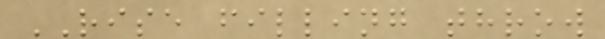RISE filling throw
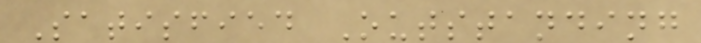Satisfied Outstanding
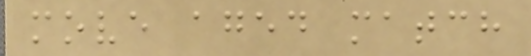move aged match
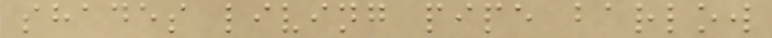shades living pipe barlow
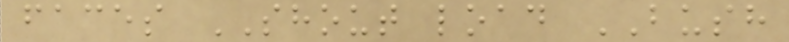faces SHOUT load BUSH
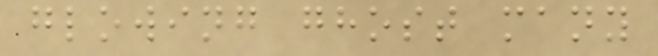glowing ghost many
